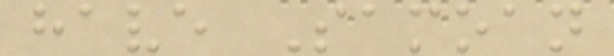have Samoan
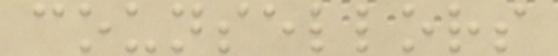counsellors
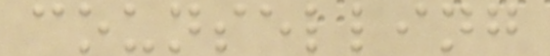counselling
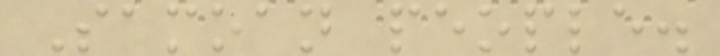Samoan people.
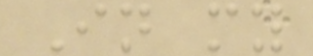In my
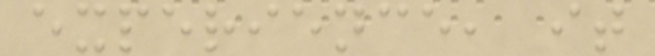experience, it
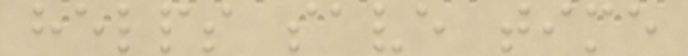helps save time
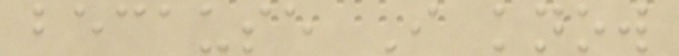because I know
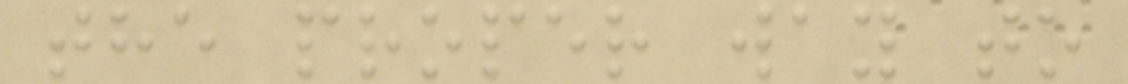the proper way to
